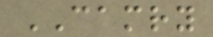CAMRY
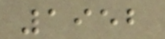1952
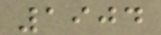1904
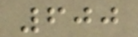600
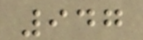947
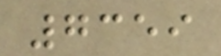7359
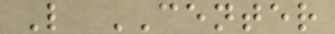L CENTER
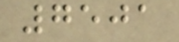7501
